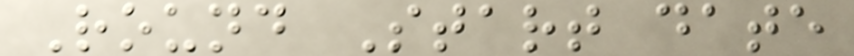Round Start date
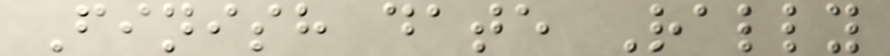Finish date Rally
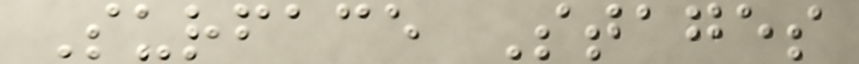Surface Stages
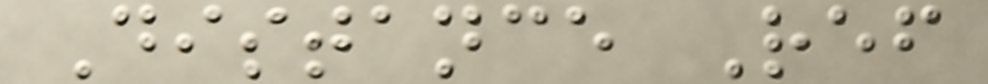Distance Ref
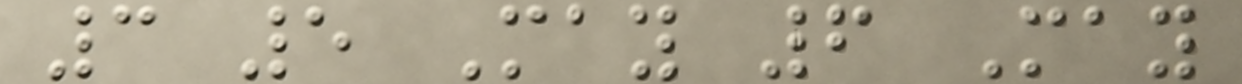3 5 May 6 May
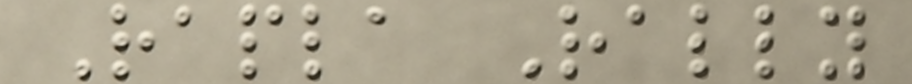Rapla Rally
